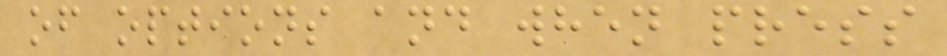of options and when press
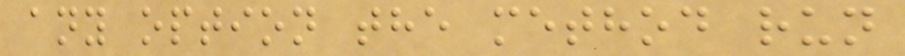any option the method run
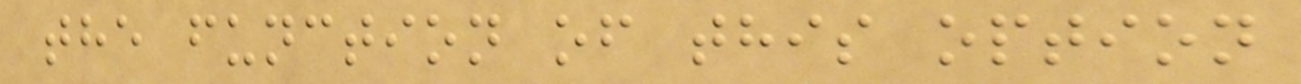the function of this option
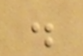.
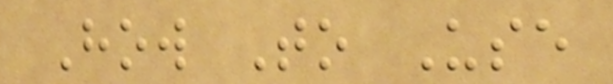How To Use
